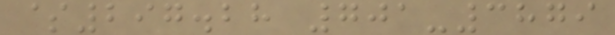$297.28 701-3879
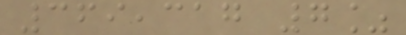369,317 7%
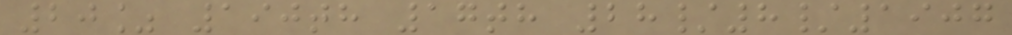20% 190th 17th 28/8/1907
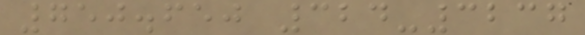750.650 324-3237
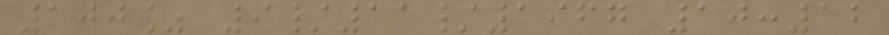100% 9/11/1967 10:12
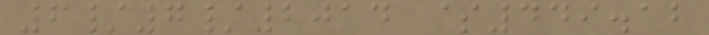6/7/2014 $449.12
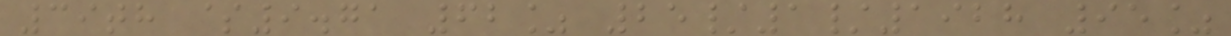39th $9.71 62% 25/1/1928 95%
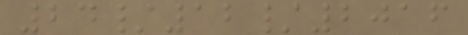24/12/2016
